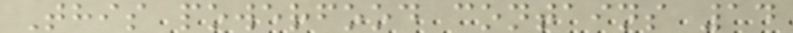This powerfood contains 14
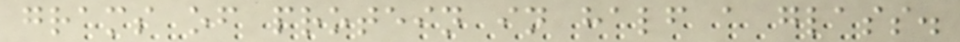grams of protein in half a glass.
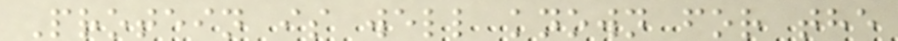Protein is well known for the
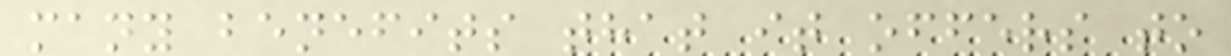many benefits that it offers to
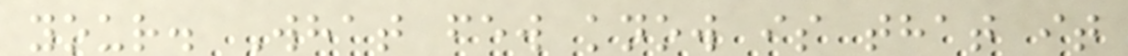your. What few know is that it
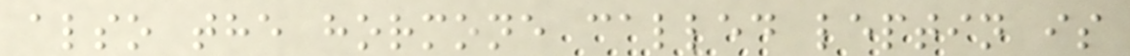also the hormone called leptin is
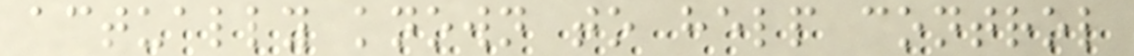actually known to help control
